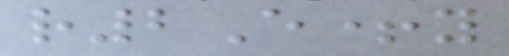r2E+y
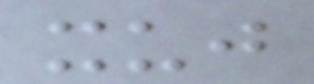xuj
